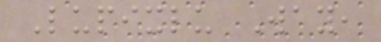Lupixlu Way,
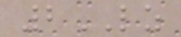2LZ
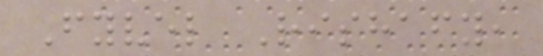Fyvel Rishafy,
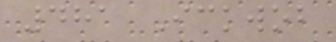481 Ickwob
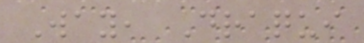Way, Draqui
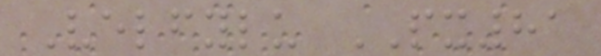Velfylu PX81
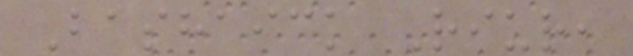Bashaick Riur,
